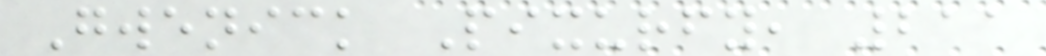Gwenick Pixurfy, 211
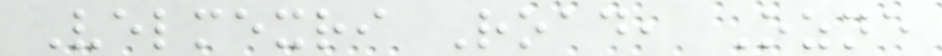Velmexri Road, Ozne
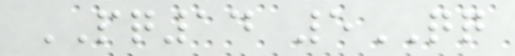PQ14 5QQ
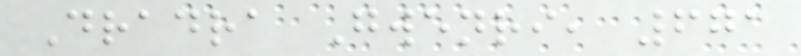Dradra Gwenri, 671
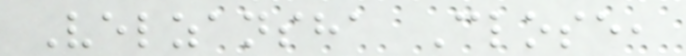Velzansha Close,
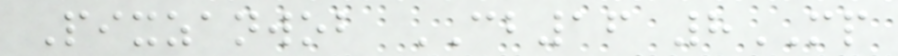Pixzanwob CB16 8MP
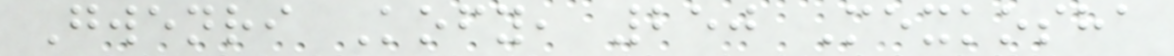Gwenri Kofy, 250 Mexkosha
